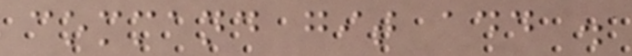command git add .
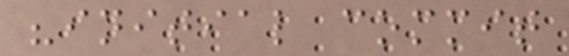"initial commit
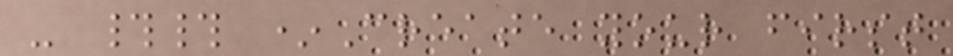- ## *Create your first
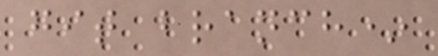git branch*
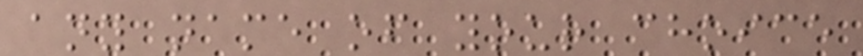any name of your choice
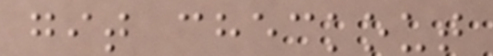git checkout
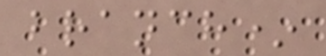branch*
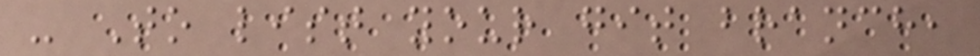- To list your git branch,
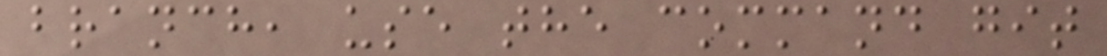branch, use the command git
